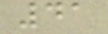41
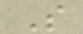S
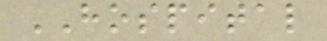HOSPITAL
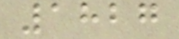1827
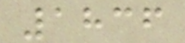1836
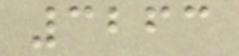3263
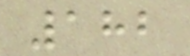182
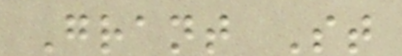Grant St
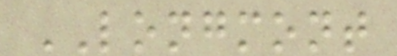LONGMONT
